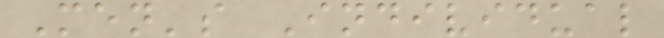Men's Individual
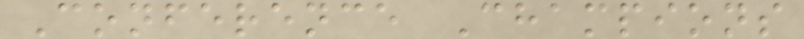Conference Champions
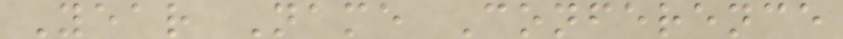Year Name Conference
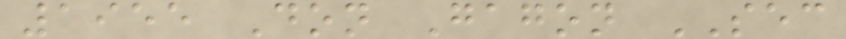1955 Don Gagon SEC
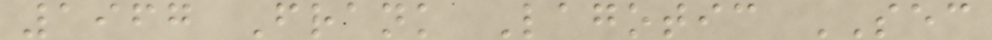1967 Frank Lagotic SEC
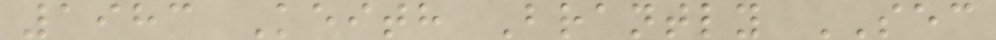1983 Keith Brantly SEC
